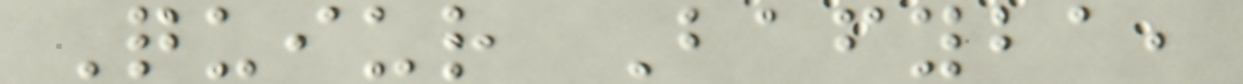Quiur Bafyba,
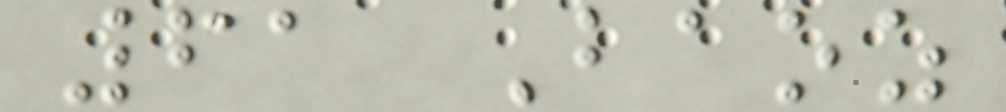61 Baoz
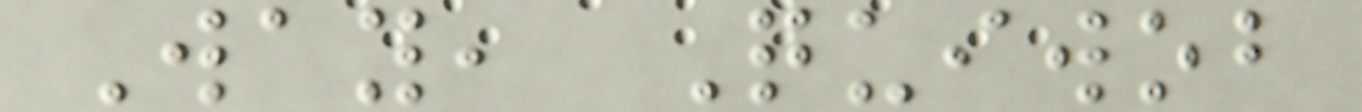Way, Quiwob
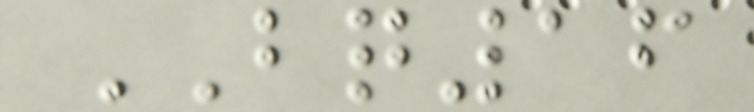BQ16
